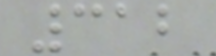312
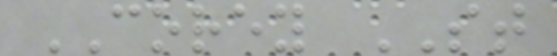COREY ST
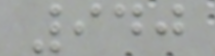940
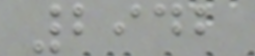2942
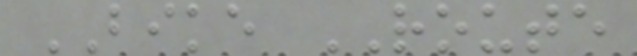BIKE ROUTE
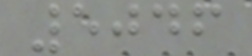5046
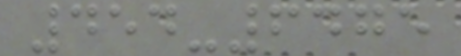454-6475
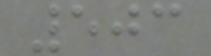503
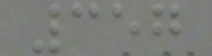357
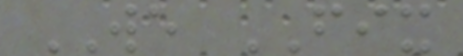WE FIX
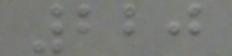220
